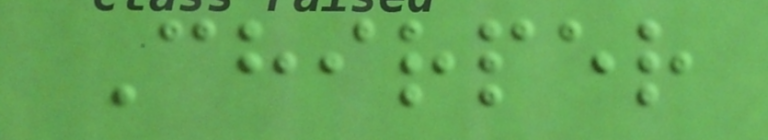Chirper
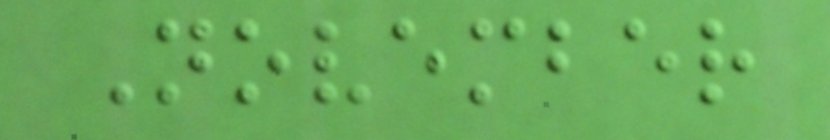November
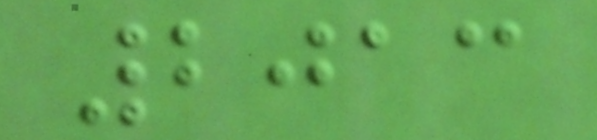2013
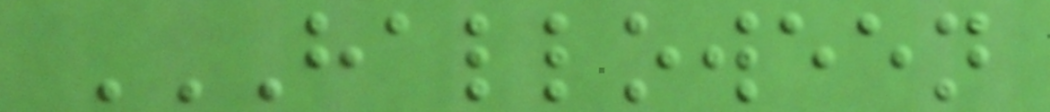HALLOWEEN
